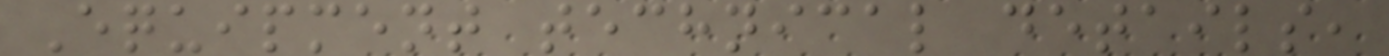Equipment technical details,
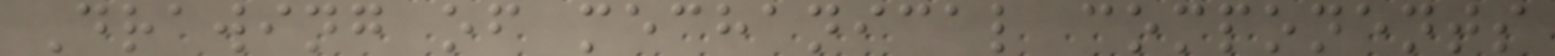Drawing of mechanical components
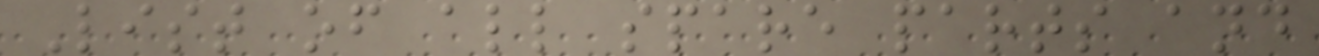List of all spare parts and
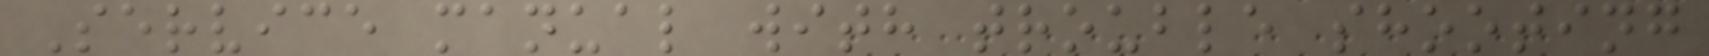Service manual with trouble shooting
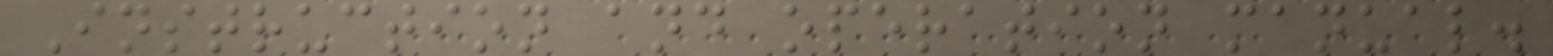Instruction and operation manual.
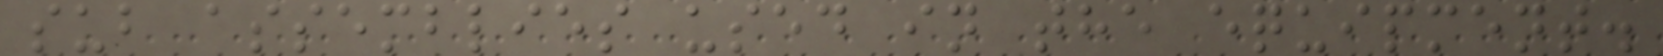sub assemblies used in the equipment.
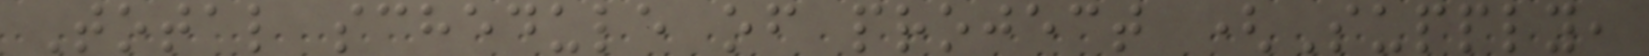Total schedule of project (Supply,
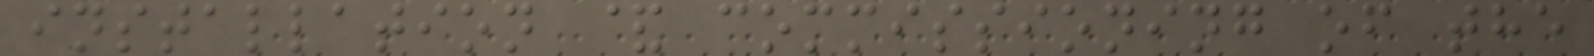installation & commissioning of the
